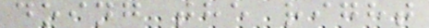doing the right
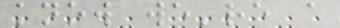know we're a
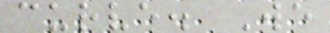curve. We
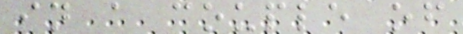in a couple of
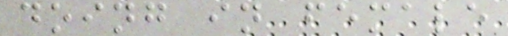doing in female
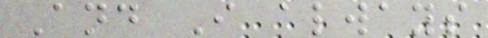And I always
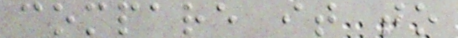compare it to
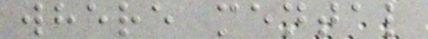where mental
